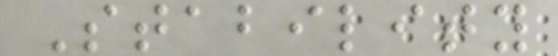Stability
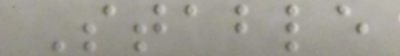Stable
